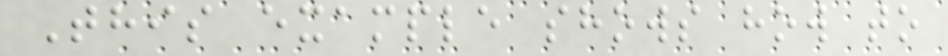This example shows how to
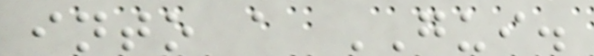into a GUI.
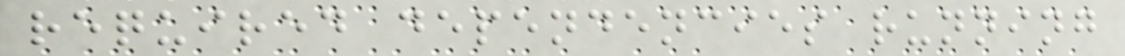required dependencies running
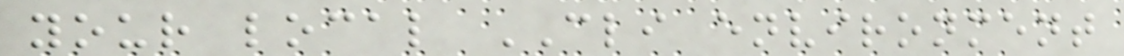your local CLI environment
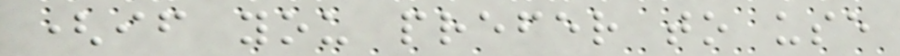(if you prefer to use
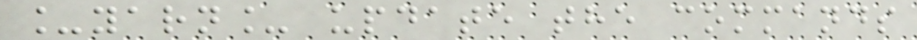_yarn_ update the commands
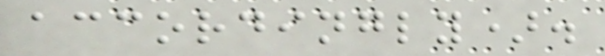accordingly).
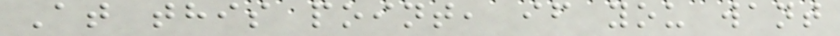At this point, if you want
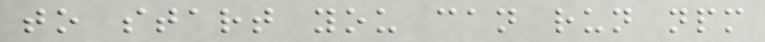to start you can run npm
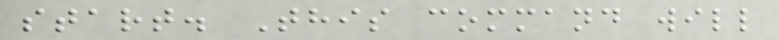start. This command will
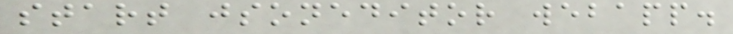start jsoneditor webapp.
